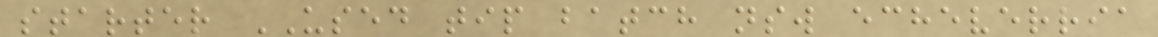starter USED tip batch nsw echeverria
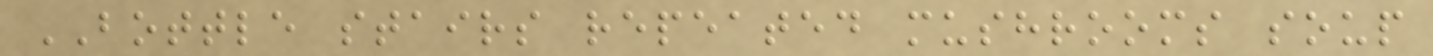BOTTLE stairs repeated mushrooms soup
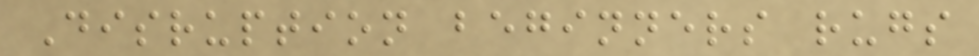Disruption beginners rugs
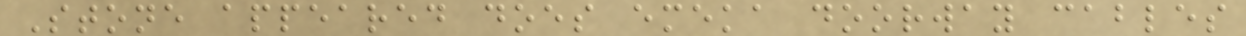Stone appeared does emeka doorway cables
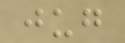jug
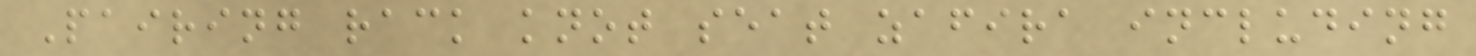Pairing rack knot seat zafira including
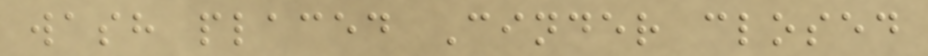wash placed Cinder closed
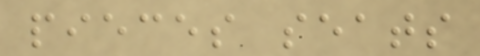pieces seats
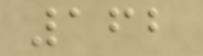162
